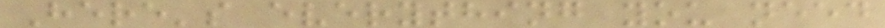Here's everything you need
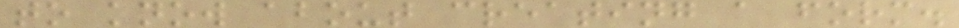to know about creating a form.
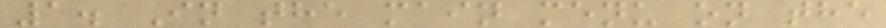1. In the main menu on the
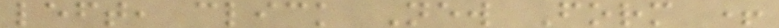left, click New Form +
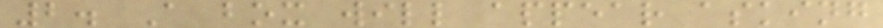2. A box will appear asking
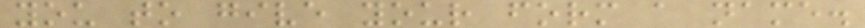you to give your form a name.
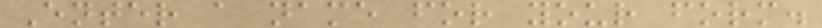Enter a name for your form.
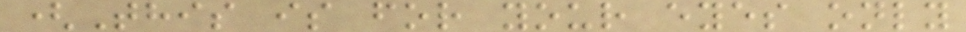(This is for your eyes only
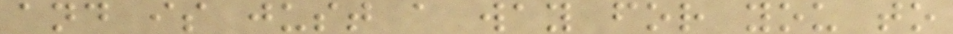and is just a way for you to
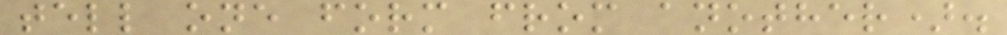tell one form from another).
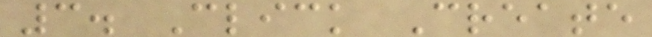3. Click Create
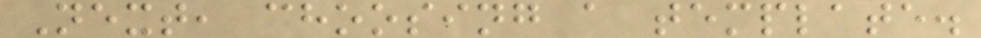Next, choosing a template.
